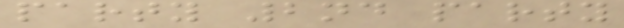party 2nd party
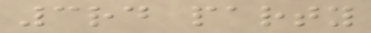3rd party
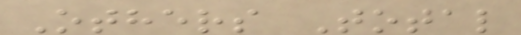Others Total
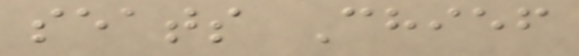seats Chief
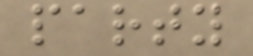party
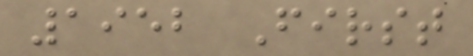1952 First
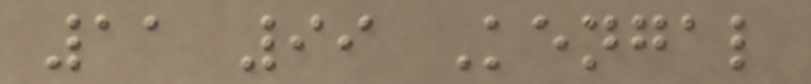11 99 Kengal
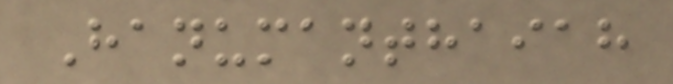Hanumanthaiah
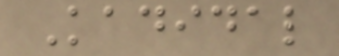Kadidal
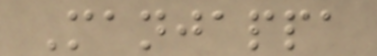Manjappa
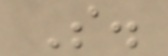S.
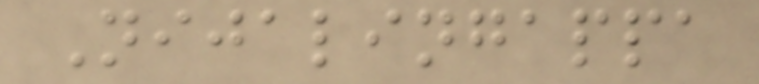Nijalingappa
